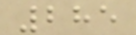285
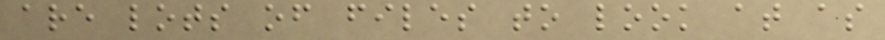are lots of files to look at as
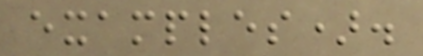examples).
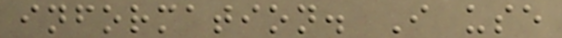information. I use
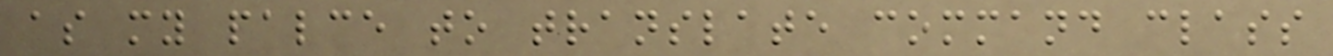as my palce to translate command class
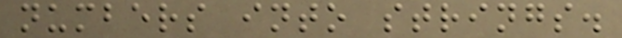numbers into strings.
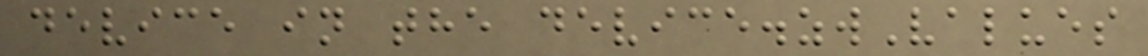device in the device.zwValues
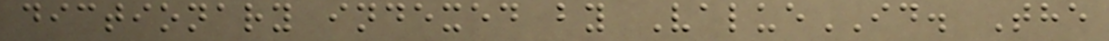dictionary indexed by ValueID. The
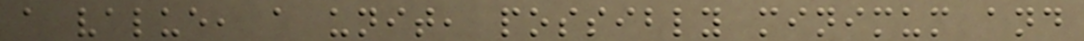a value, a unit, possibly minimum and
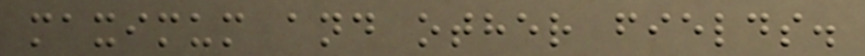maximum and other fields.
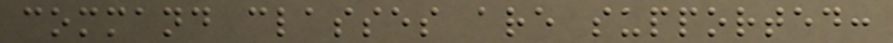command classes are supported:
